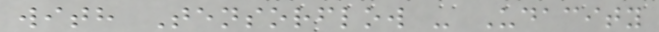with Tensorflow - Udacity
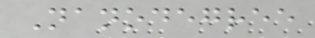Nanodegree
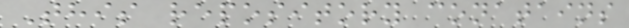This repository conatains
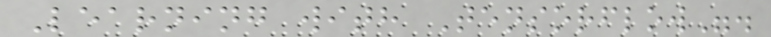Learning with Tensorflow".
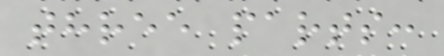three parts:
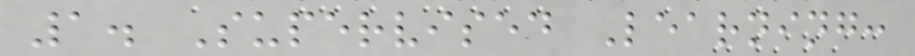1. Supervised Learning:
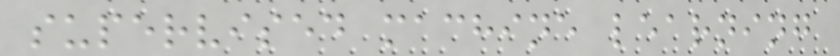supervised machine learning
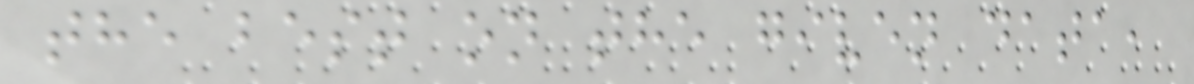the best on the given data,
